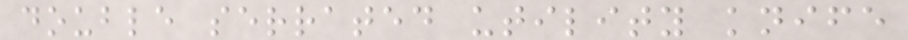double serrated utility knife
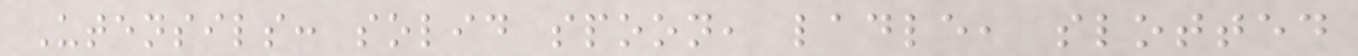Utensils: solid spoon, ladle, slotted
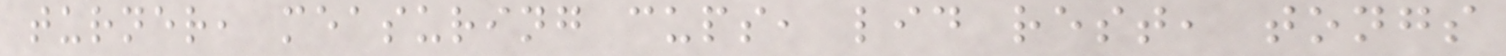turner, measuring cups, lid rest, tongs
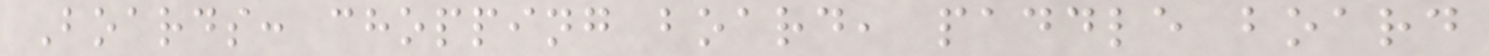Boards: chopping board, paddle board
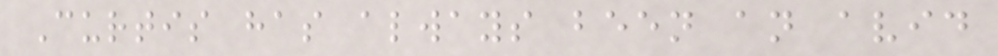Curtis has always been an avid
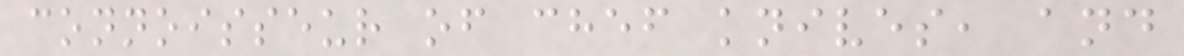connoisseur of chef knives, and
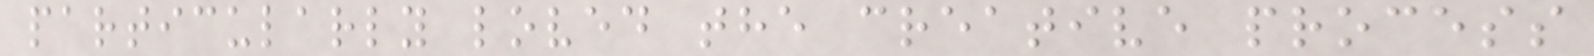particularly loved the creative process
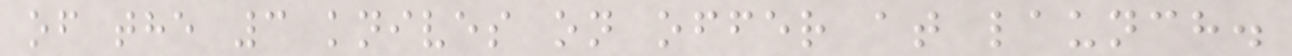of the 3 knives on offer at launch.
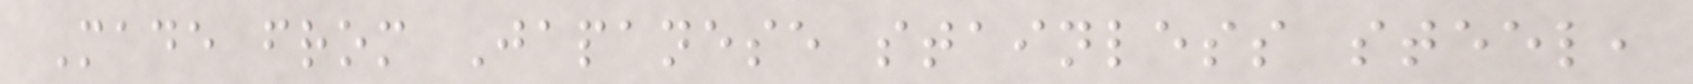Made from Japanese stainless steel,
